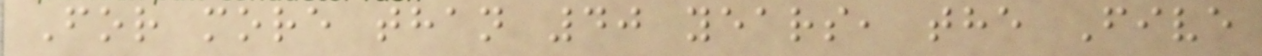For more than 40 years, the Five
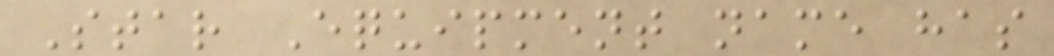Star Equipment name has
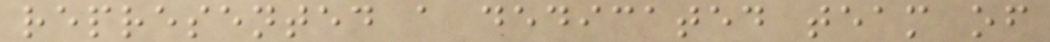represented a dedicated team of
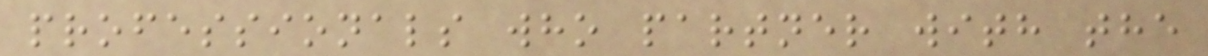professionals who partner with the
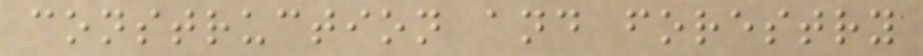construction and forestry
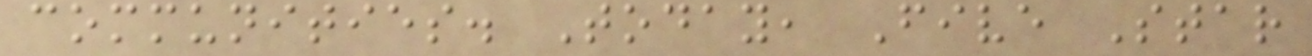communities. Today, Five Star
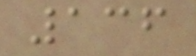136
